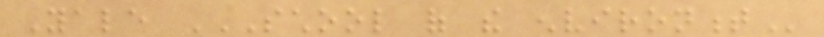Yale SCHOOL OF THE ENVIRONMENT
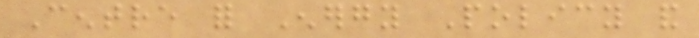Centre for Energy Policy and
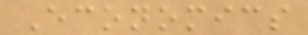Economics
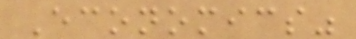Economics"
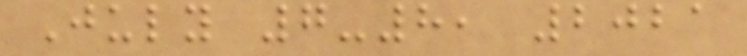July 7-8, 2021
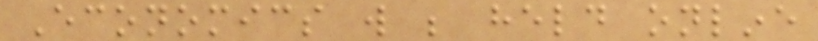Economics will be held online
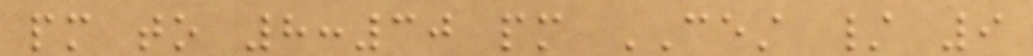pm to 8:30 pm CEST / 9
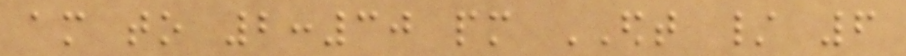am to 2:30 pm EDT / 6
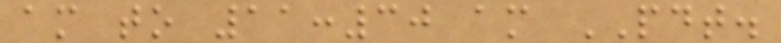am to 11:30 am PDT.
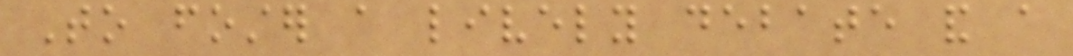To foster a lively debate and a
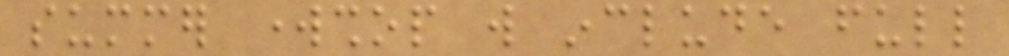summer workshop will include full
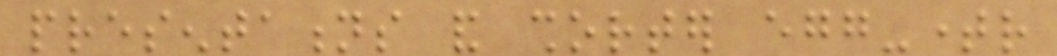presentations and shorter egg-timer
